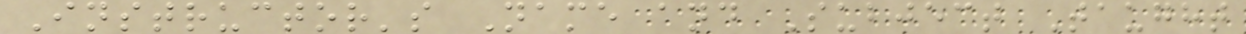Instructor's Name and Subject Taught
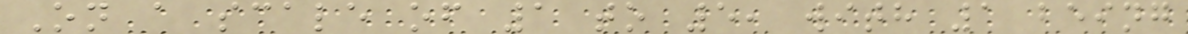On a scale of 1 to 5, with 1 being
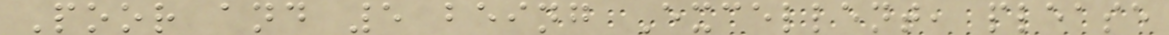Poor and 5 being Excellent, please
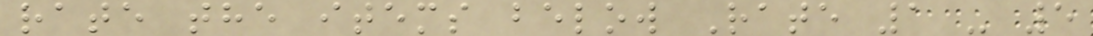rate the items below Rate 1 - 5
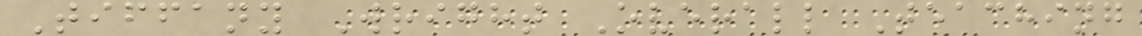Tiffany Wright Overall Teaching
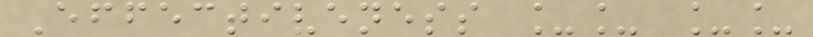Effectiveness __ __
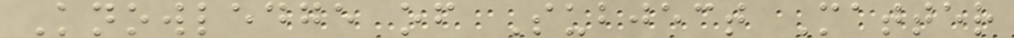Knowledge of Subject Matter
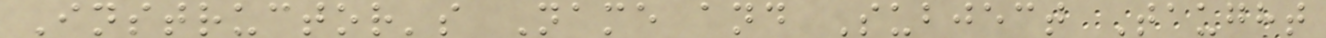Instructor's Name and Subject Taught
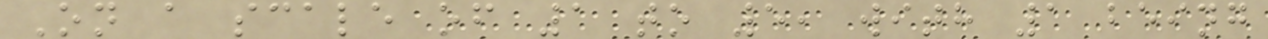On a scale of 1 to 5, with 1 being
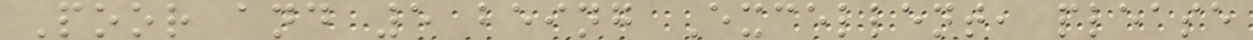Poor and 5 being Excellent, please
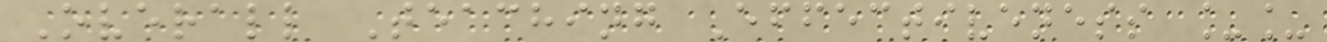Overall Teaching Effectiveness __
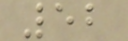52
